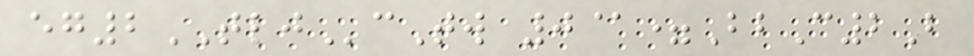eg2TLJcTw 0@=BbC2B
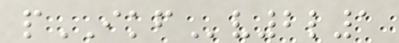pIKFv2l1
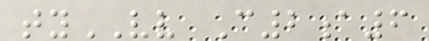tyVV C2a6
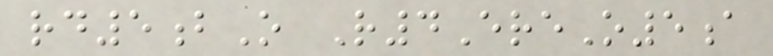rd5bO R4EreO5a
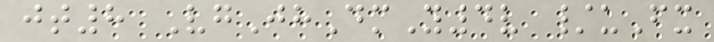jt8 VgJhDmY4v /uFx
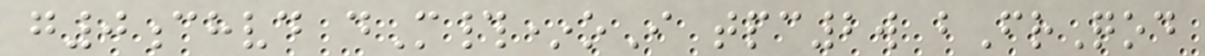g0chvd dM#*oI tpc2w bFrQod
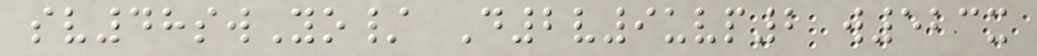sv48swYo/ D2v9uvp2 w523x
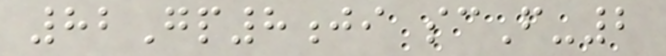82Gp8ji scF-2
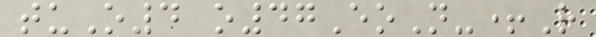tuO4 o47EoN-+R
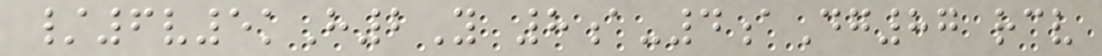/6v5kH2Y 8a-4aDg87 rcv
